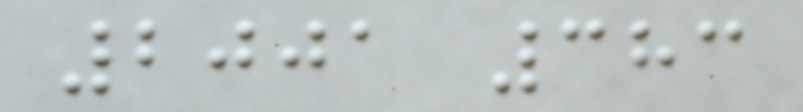2001 383
